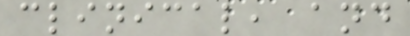clinical, and
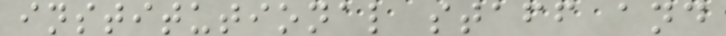institutional staff and
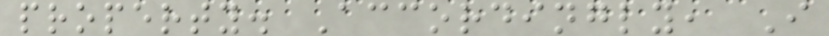property. Accordingly, I
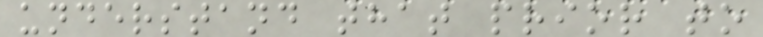understand that prior to
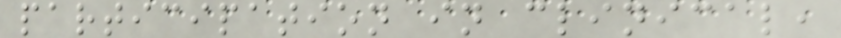participation in clinical,
